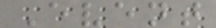Event
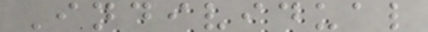Individual
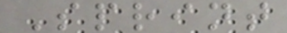Sprint
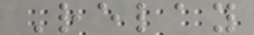Relay
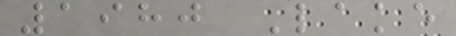1980 Lake
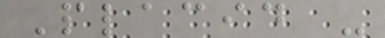Placid -
